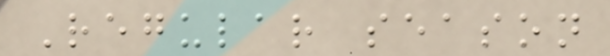Regular season
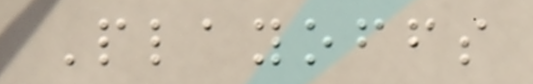Playoffs
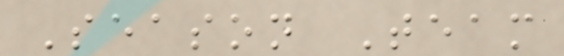Season Team
